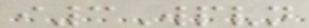i3Wpvn
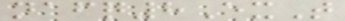nafq8ExT
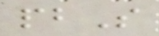pbS
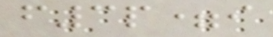f3p=i
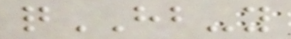qHB-y
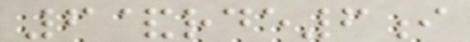6&rde6i
